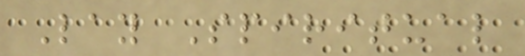Lay Spiritual
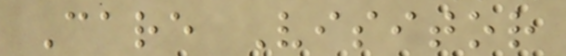Care Visitor
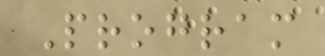Program
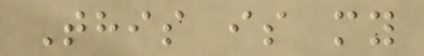This is my
